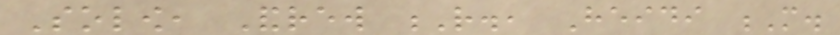Solow, Andrew R., Heidi M.
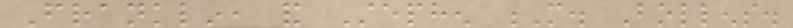Franklin, and Stephen M. Bollens.
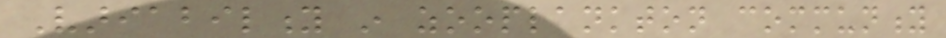Variability in zooplankton community
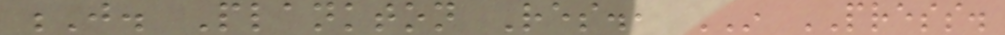J. Plankton Res., IN PRESS.
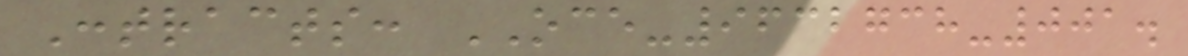Contracts: OCE-9632738-001.
